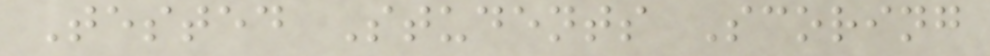Tested Students Scoring
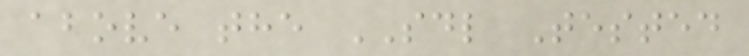above the SDL Tested
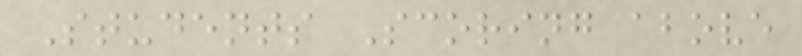Students Scoring above
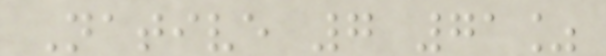Native 7 71%
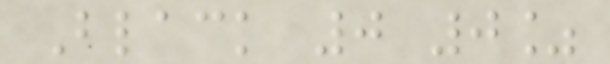Black 0 0%
